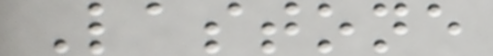Lastone
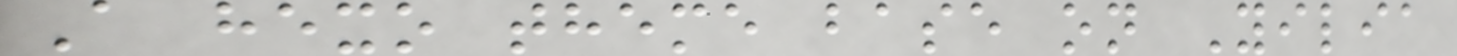A hexo theme base on Yilia
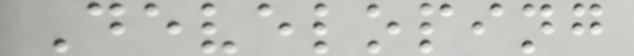Developing
